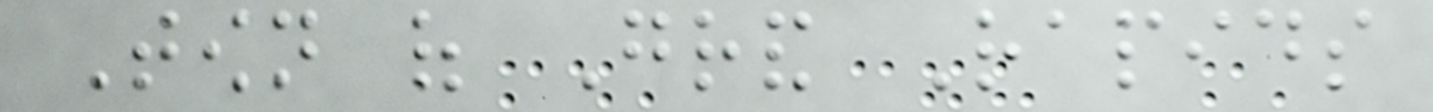Town of Grand Rapids
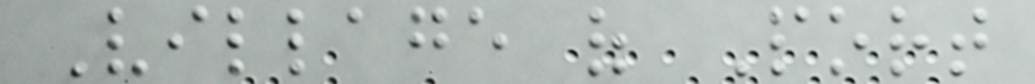Village of Port
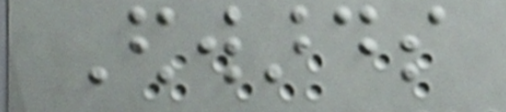Edwards
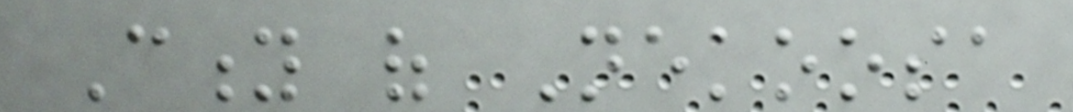City of Nekoosa
